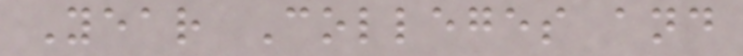Year Colleges and
